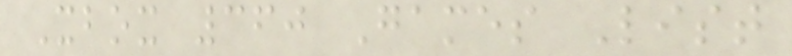Xbox 360 Games List
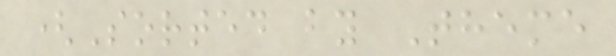(Sorted by Theme
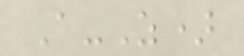A-Z)
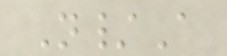N/A
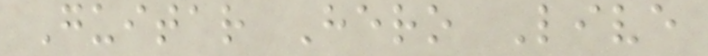Guitar Hero Live
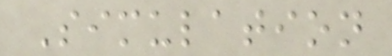Simulation
